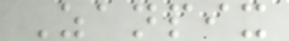Zanpix
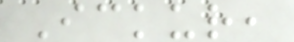Ickur,
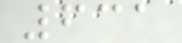631
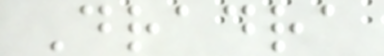Dradra
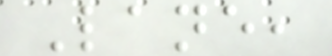Lane,
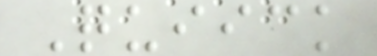Quiick
